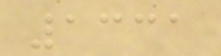1331
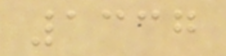1337
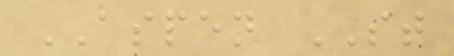ASPEN ST
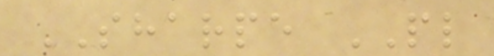SHARPE PL
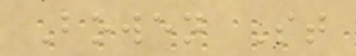Bowen St
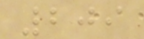209
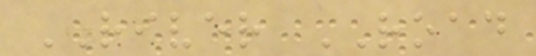RIVER ROAD
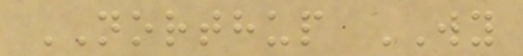NORTHUP WY
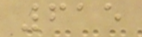615
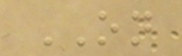ON
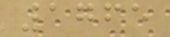1765
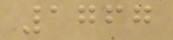1767
